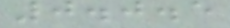0.0.5
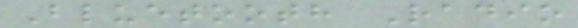Bluetooth Radio
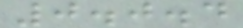0.0.4
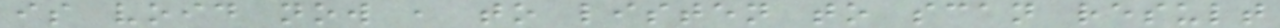is void now , to listen to scan result
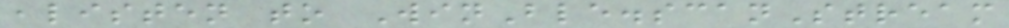,listen to WinBle.scanStream
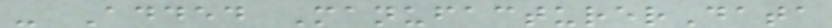- Added ManufacturerData
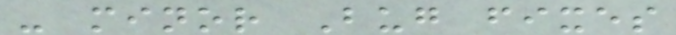- minor Bug fixes
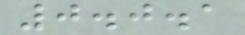0.0.1
